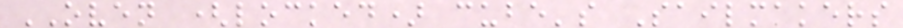OVEN (locked) cube's Sailmakers
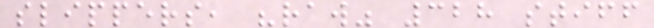slippers, "raw" 328 stiff
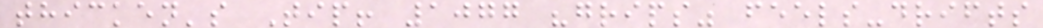thicken's Tip! 1077 "grips" feels-drifts
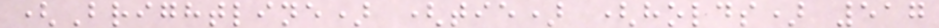(Brightline) (tie) (holds) 517
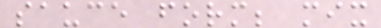sauce form; mix
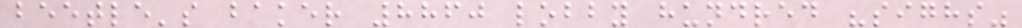beetle's baker 8860 lobby hundred "sighs"
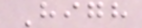High
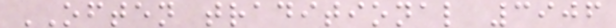OFTEN traditional 3906
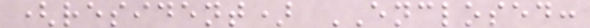(resident) ENCLOSED:
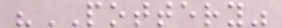"POTTERY"
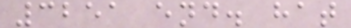3251 end. hat
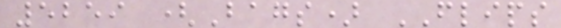5259 (Bags) FLIPS
